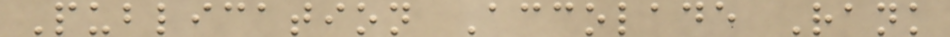Publication Accolade Rank
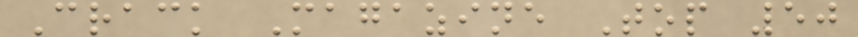Crack Magazine Top 50
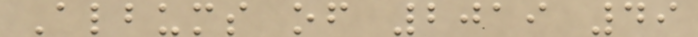Albums of 2019 49
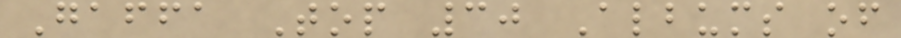Gaffa Top 30 Albums of
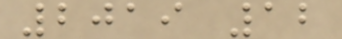2019 12
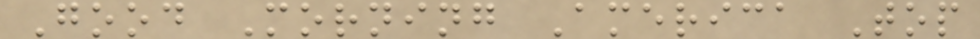Good Morning America Top
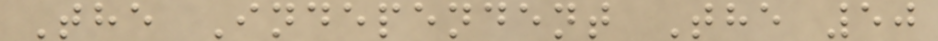The Independent The 50
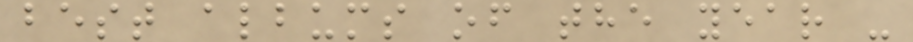best albums of the year -
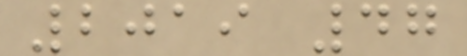2019 47
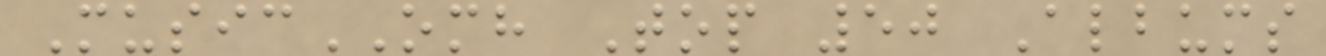MusicOMH Top 50 Albums
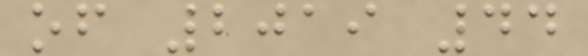of 2019 44
